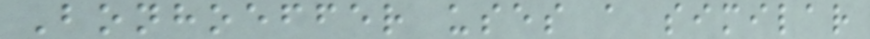Bonhoeffer uses a similar
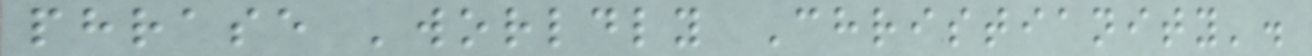phrase 'worldly Christianity'.
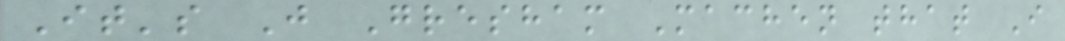It's J Gresham Machen that I
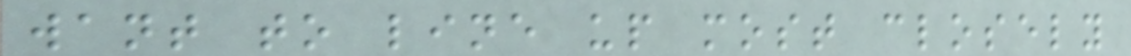want to line up most closely
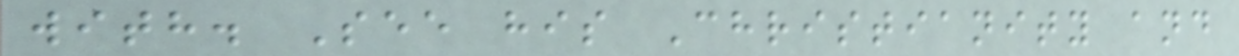with. See his Christianity and
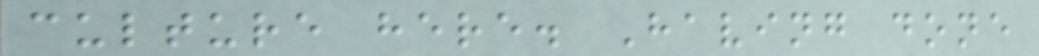culture here. Having done
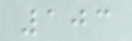103
